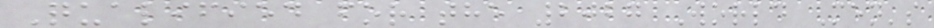Qualified for the 2027 World Men's
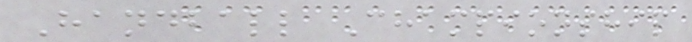Handball Championship
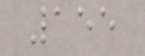155
